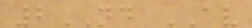2ND AV
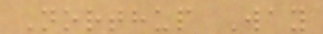Northup Way
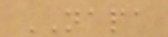NAPA
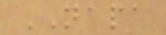NAPA
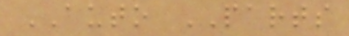AUTO PARTS
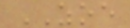ZOE
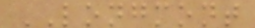LONGMONT
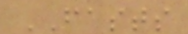FASTS
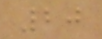20
